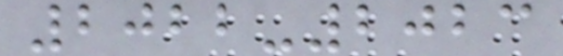2022-2023
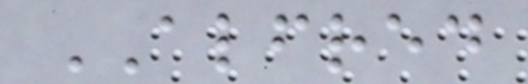ALFRED
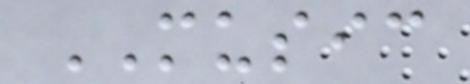MUSIC
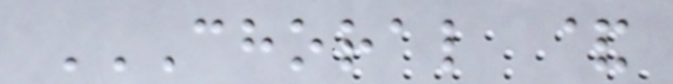CHORAL &
